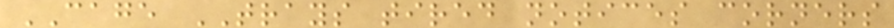CAGE TRAYS tired notices corners
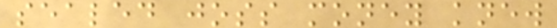sealed joss money knew
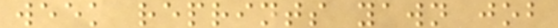week reprints yawn job
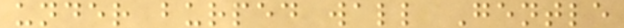under burped wall Gentle
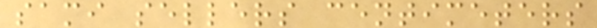sami sellers centimeters
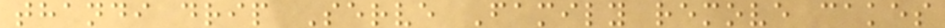thandi drip Serve Family remove cakes
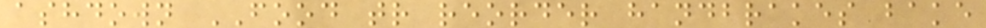ashdown FOOD tr reorder handbrakes bake
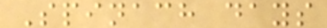Spinach days
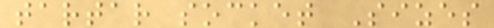tartar socket Sizes
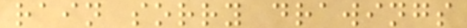rain sorry drawings
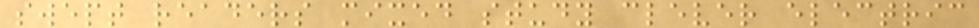swept readers mixed study clever electric
